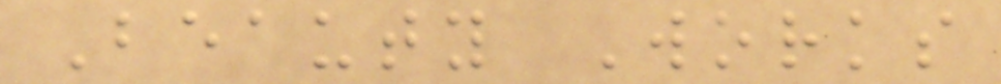Beauty Works
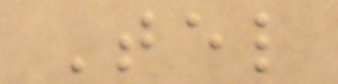Tel
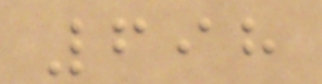698
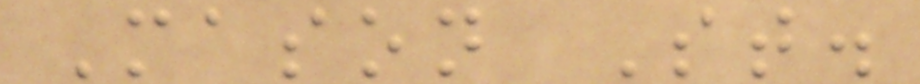Mason St.
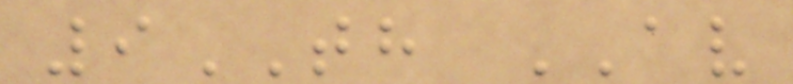9TH AV
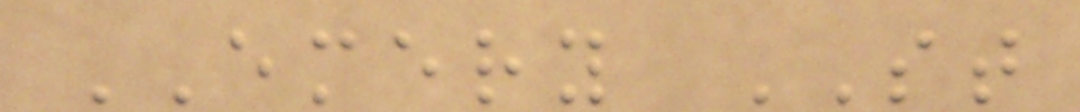EMERY ST
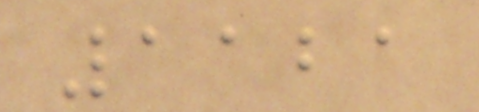1121
